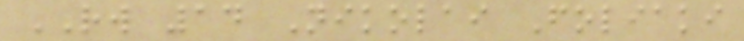RW 14 Nikolai Foliaki
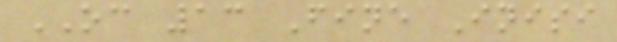OC 13 Fine Inisi
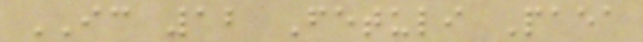IC 12 Fetuli Paea
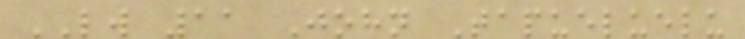LW 11 John Tapueluelu
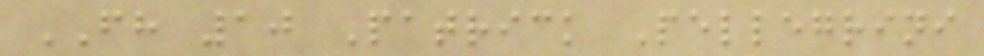FH 10 Patrick Pellegrini
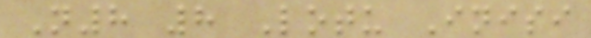N8 8 Lotu Inisi
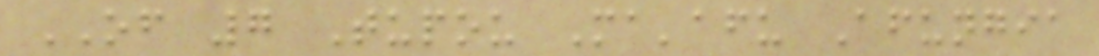OF 7 Tupou Ma'afu Afungia
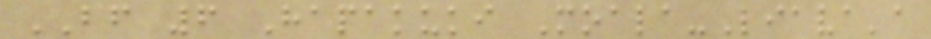BF 6 Hapakuki Moala-Liava'a
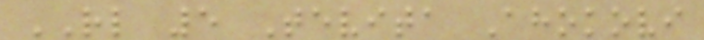RL 5 Tevita Ahokovi
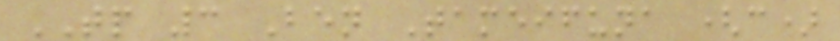TP 3 Ben Tameifuna (c)
